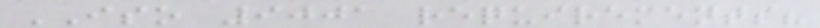ISO 9001 requirements?
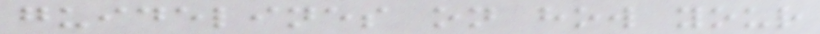guidelines on how your
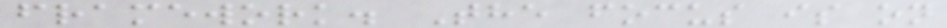framework. The focus is on
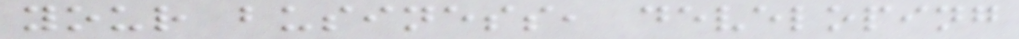your business, developing
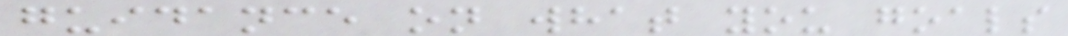guidance on what you goals
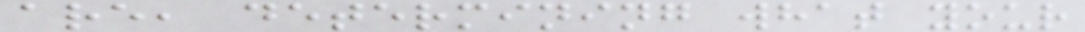are, determining what your
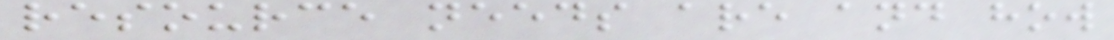resource needs are and how
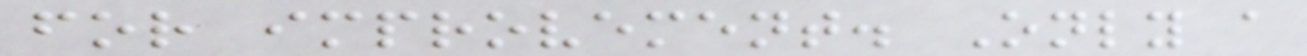for improvement. Only a
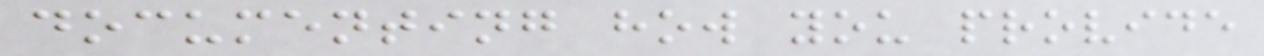documenting how you provide
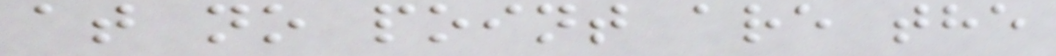at no point are the
